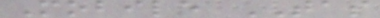Mobile TAS
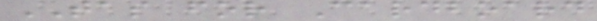TAS for Cardboard
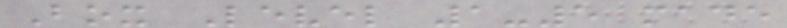Box Level 1-5 made
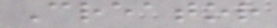Creator
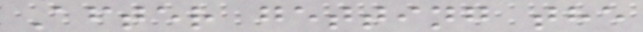After getting the
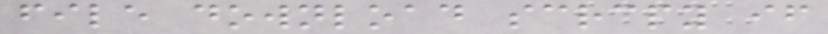file download scrcpy if
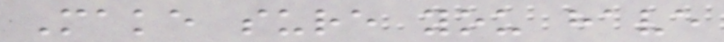Make sure you have
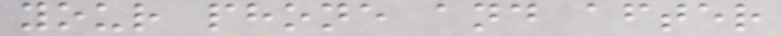your phone and after
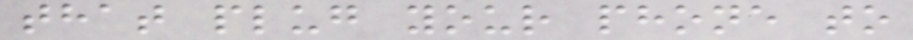that plug your phone to
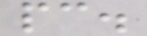pc.
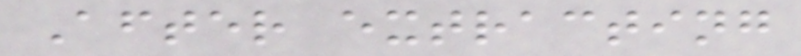After extracting
